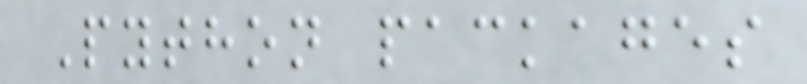Python packages
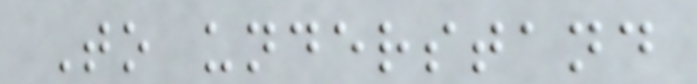To understand
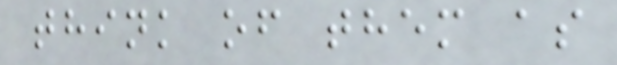think of them as
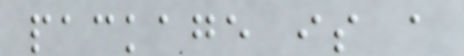package is a
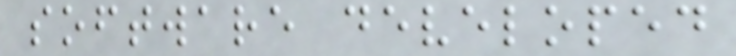software developed
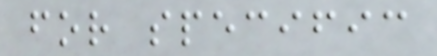for specific
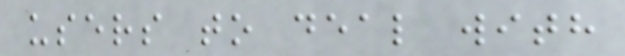users to deal with
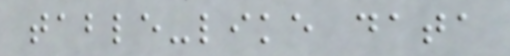table-like data
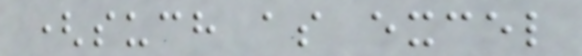(such as excel
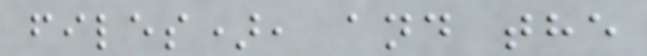files), and the
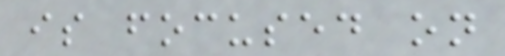is focused on
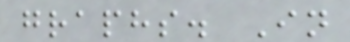graphs. In
